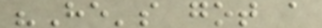"He's got a
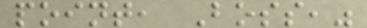point, Boss,"
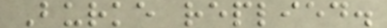Burke replied.
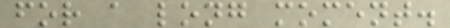for a long moment.
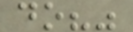do?"
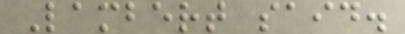Lambert said.
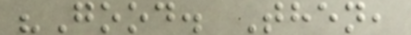"Good. Then,
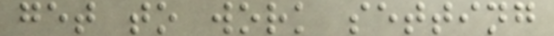get to work setting
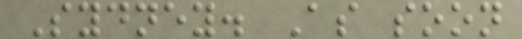Sydney. As soon
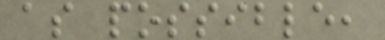as possible,
